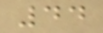44
